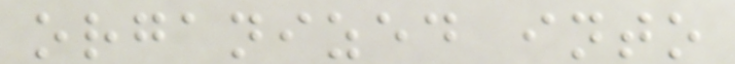organized into
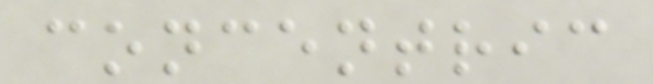concentric
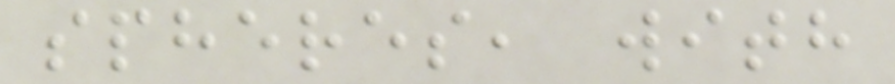spheres, with
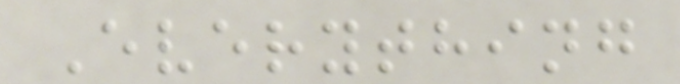Everything
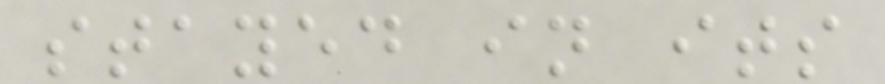stayed in its
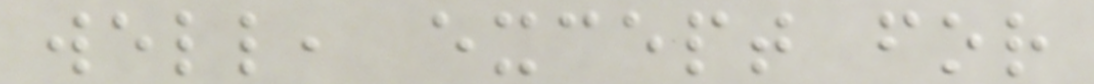well, except for
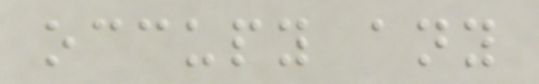occupy any
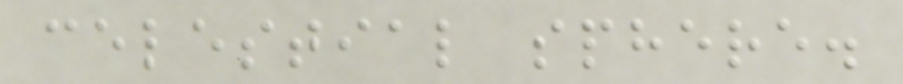celestial sphere.
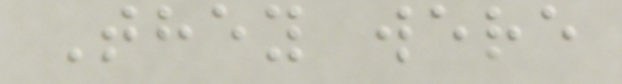They were
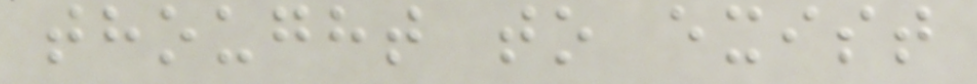thought to exist
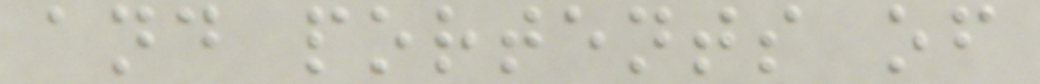and portents of
